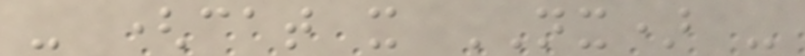- (cat x NX) -
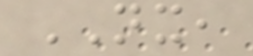NX,
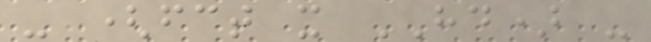- (fct x HD) -
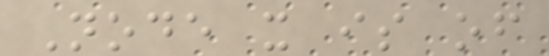Node x is of
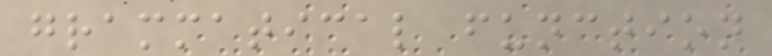grammatical function
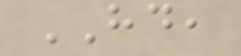HD,
